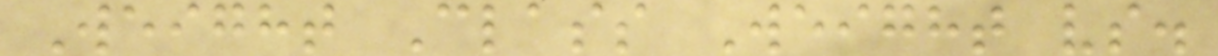Weight Class Weight vs.
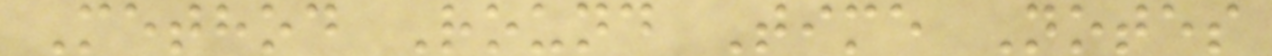Method Round Time Notes
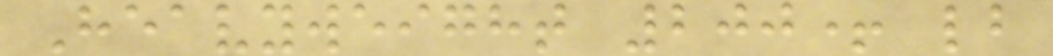Heavyweight 200+ lb
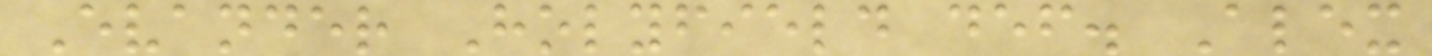Evander Holyfield def. Alex
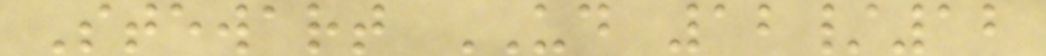Stewart UD 12/12
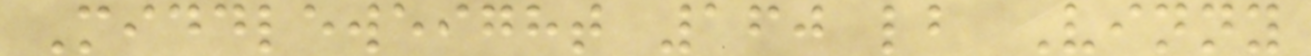Middleweight 160 lb Vinny
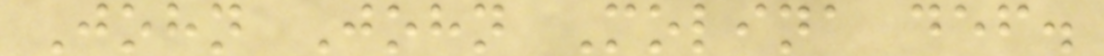John John Molina def.
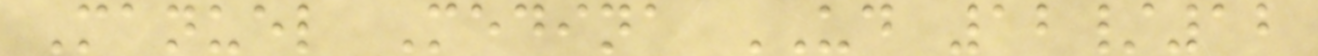Manuel Medina UD 12/12
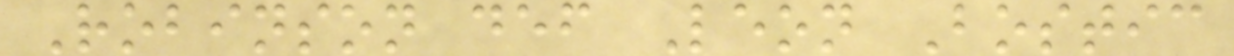Robinson def Leon Bostic
